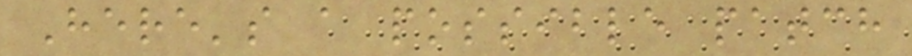Here's a possible patch
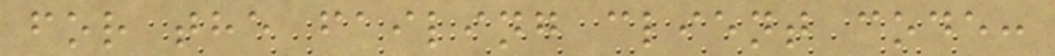for the failing client code:
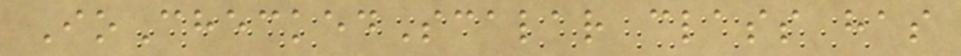IoCheckedScalar class has
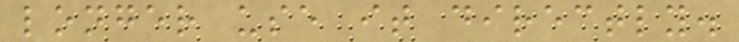longer use it directly.
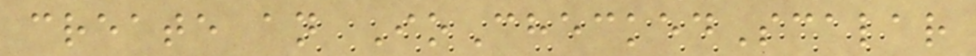create an IoCheckedScalar
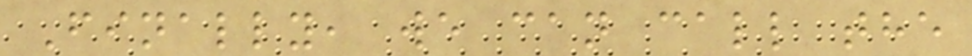Finally, we can call the
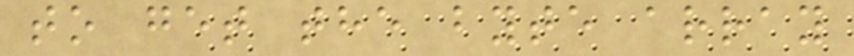to get the byte array
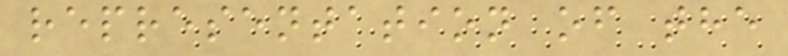representation of the
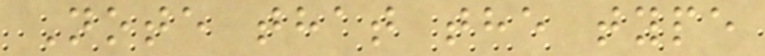Note that the type
